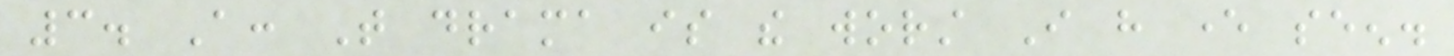3. A: That drama is the worst I have ever seen.
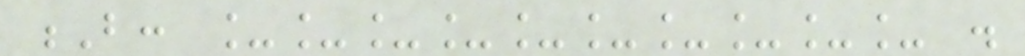B: __________ .
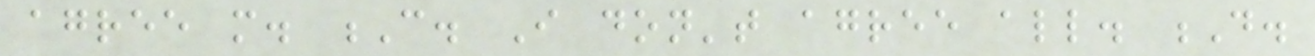agree more. C. I don't agree all. D.
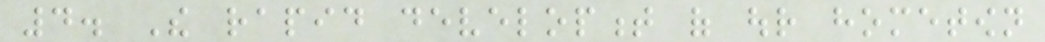4. The rapid development of our hometown
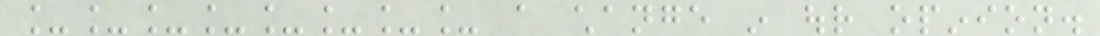________ a change in our opinion.
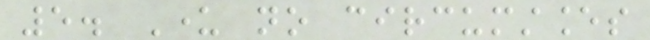5. Under no circumstances
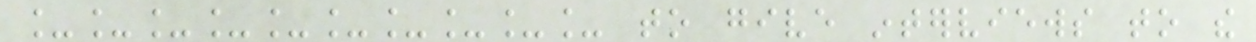__________ to give interviews to the
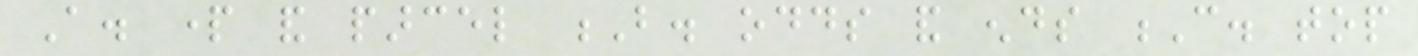A. part and parcel B. odds and ends C. top
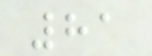81
